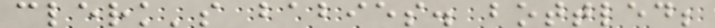clerk's babies. bottled;
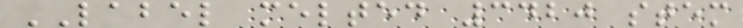LABEL melted 3420 stem
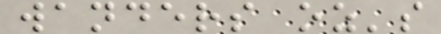wanders oz's
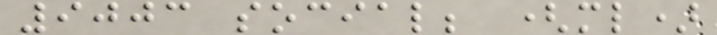9003 social; (ml)
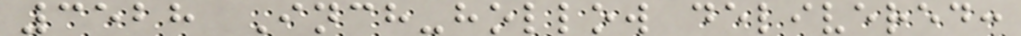3528 Inch-hollow delivered:
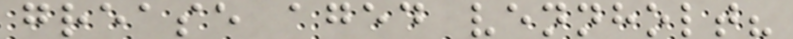grease aged vennholt?
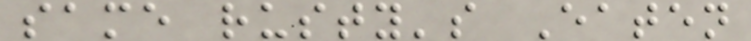same rusty's Eaten
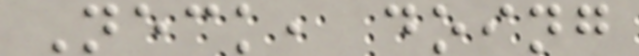Neck, doing
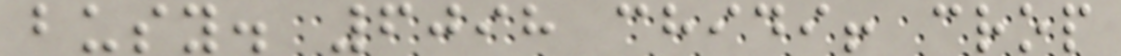busy. 6098 chidi! crop
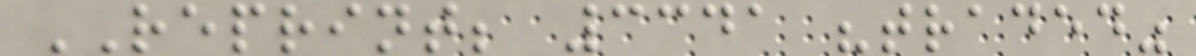REPRINT; 3341 "traded"
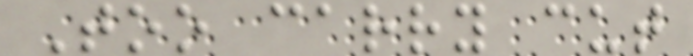Too carry cut
